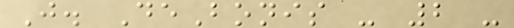J. DeBonis - 2 -
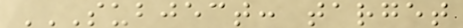SUBJECT: TARGET
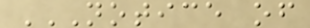NOTICE OF
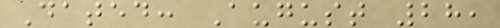Dated: August 28,
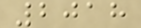2018
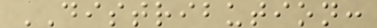DISTRIBUTION:
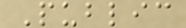Public
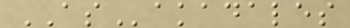ASakadales
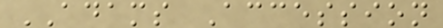ADAMS Accession
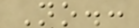No.:
